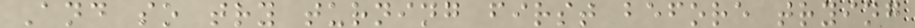And so try turning first before trying
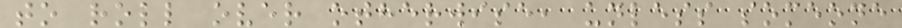to roll over otherwise, unless someone
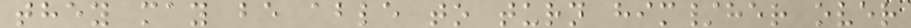they may be able to turn him/her over
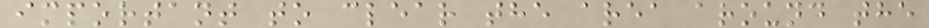important to clear the area around the
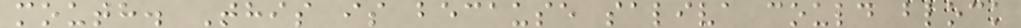mouth. This is because saliva could block
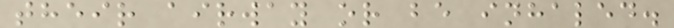their airway or be inhaled.
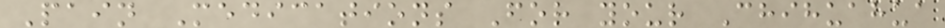Pain Medications For your Chihuahua
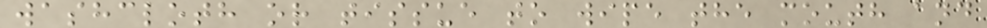washcloth or tissue to wipe the mouth and
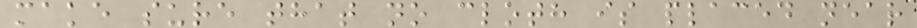make sure that no cloth is placed near
